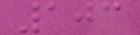103
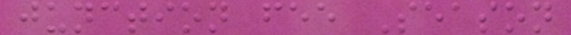junction fee Season
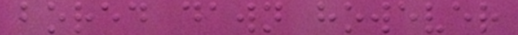bored dawn however
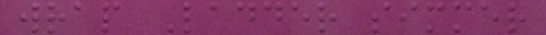wrap Ladder simmer
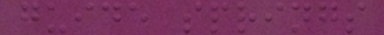guide springs
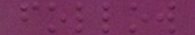follow
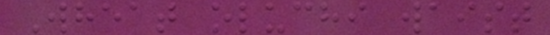Wheat oluchi waist
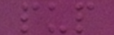pup
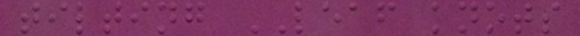tilting LEAF knots
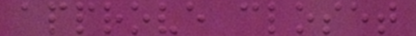approve closet
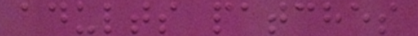adults patches
